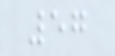57
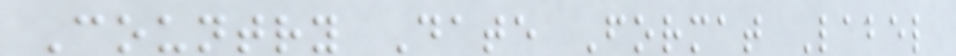Country Date Format Label
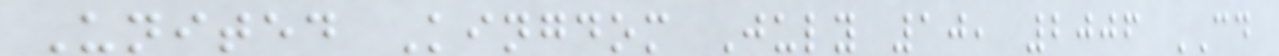United Kingdom July 10, 2006 CD
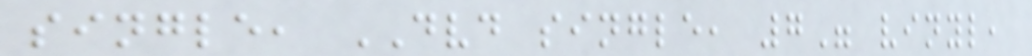single, DVD single, 7" vinyl,
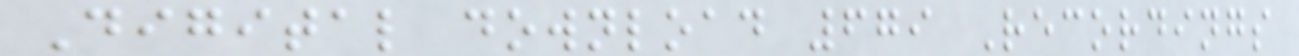Digital download 679 Recordings
